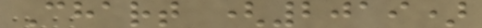Chart (2019)
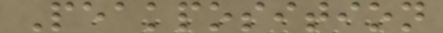Peakposition
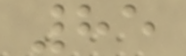85
